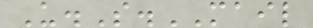U.S.MAIL
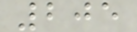205
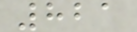821
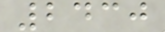2430
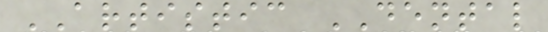ARTISTIC DENTAL
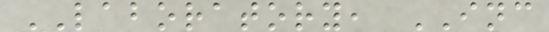LABORATORY, INC
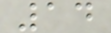14
